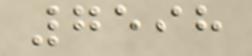7598
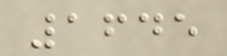1645
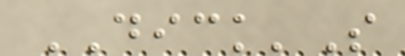DICK'S
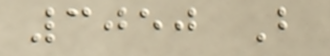3050 B
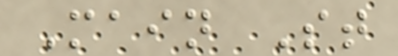Main St
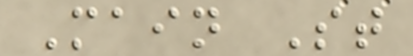Main St
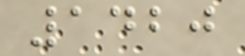1420
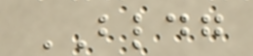BLDG
